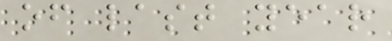of last year
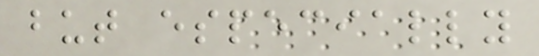but especially
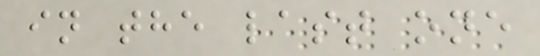in the last one
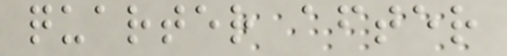quarter after
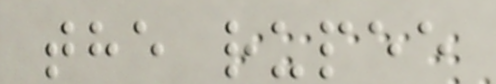the rupee
